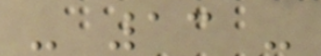- 13 -
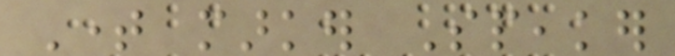Time marker Speaker
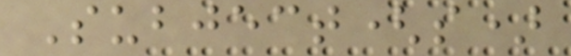Subject(s)
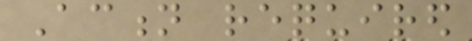Action required
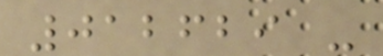012629 -
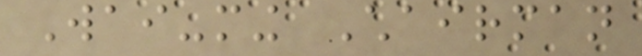Wai-ming Chairman
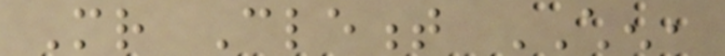Mr Clement CHEN,
